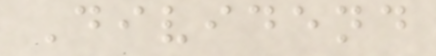Dividend
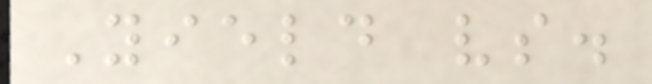Yield vs.
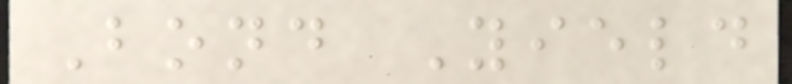Bond Yield
